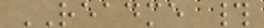README #
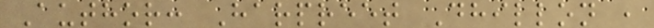Author: Harpreet Dhillon ,
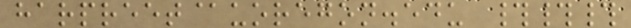harpreet@uoregon.edu ###
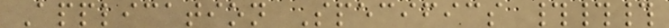Application Specifics ###
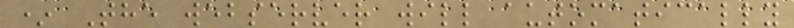* The webserver will automatically
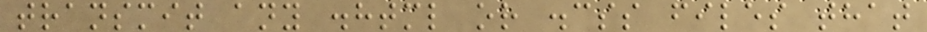transmit any .html or .css files that
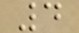4
